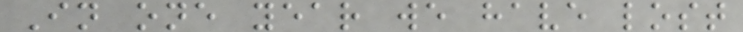In one year we have lost
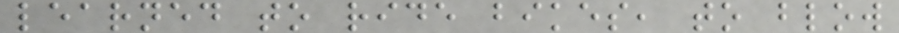learned to ride bikes, to blow
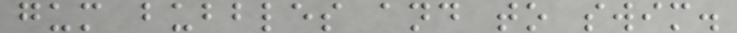gum bubbles and to swim.
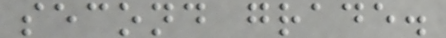second grade.
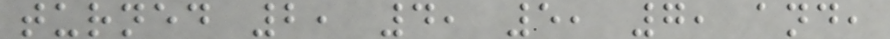turned 2, 4, 5, 7, and,
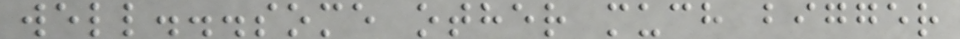well...some other much bigger
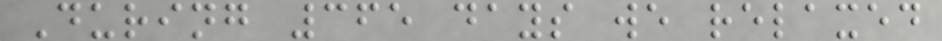During 365 days we relaxed
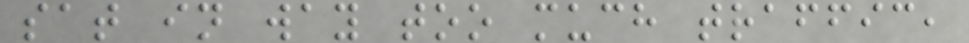sat in way too much traffic,
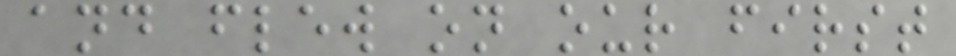and flew on our first
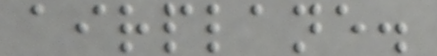airplane.
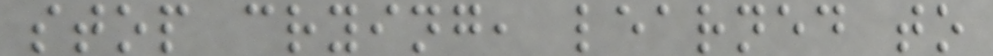stop crying, learned to
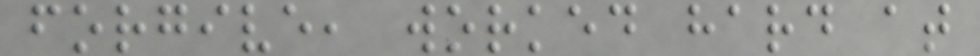forgive, worked hard at
